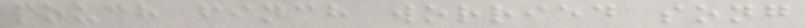pouch finch worried song
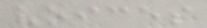voices
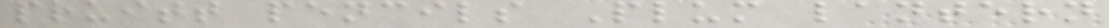pruitt pencils Plum lantern
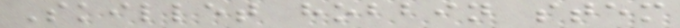Skillet hobbin stem
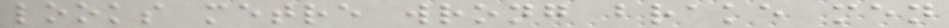looks metre wrong brake men
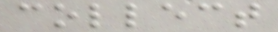collect
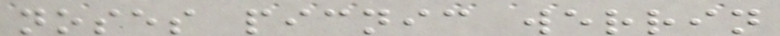noses picnic werrin
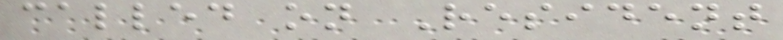called on Resident
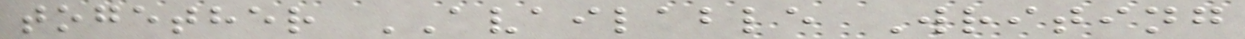together AVAILABLE Writing
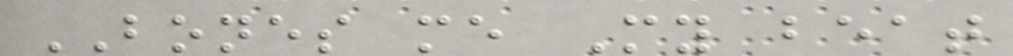BONES me My beat
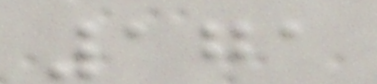171
